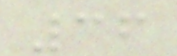36
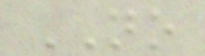NO
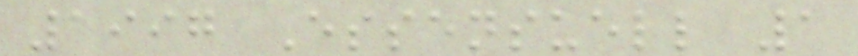1997 Essensuell 1
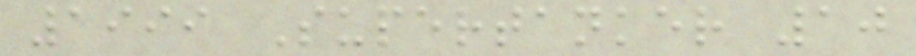1999 Supertanker 10
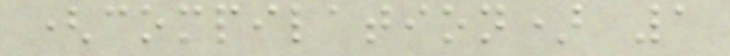(compilation) 1
